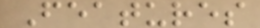Features
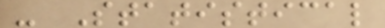- Statistical
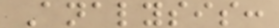Analysis:
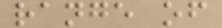range of
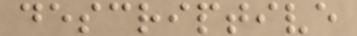descriptive
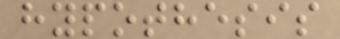hypothesis
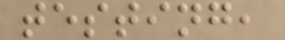testing,
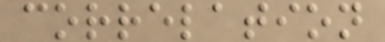correlation
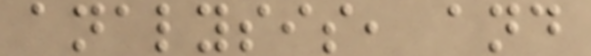analysis, and
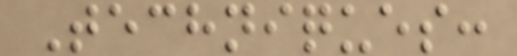Techniques:
